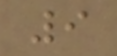9
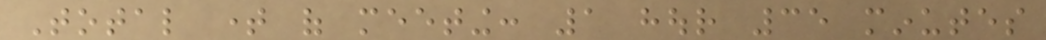Total time of meeting: 1 hour 35 minutes
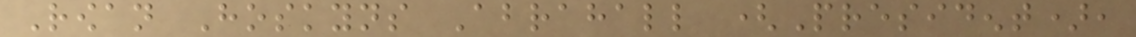Rowan Hoskyns Abrahall (President),
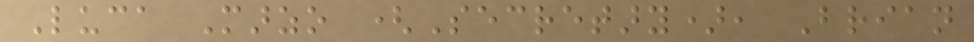Luca Marzo (Secretary), Brian
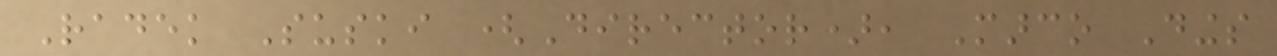Radek Suski (Director), Marco Dings
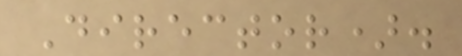Director).
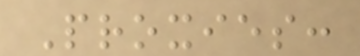Proxies:
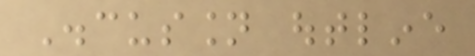Discussion outline
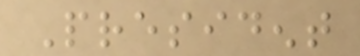President
